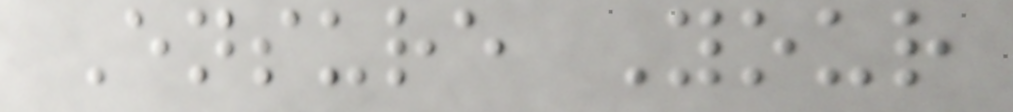Ensure Your
